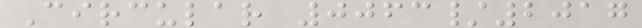Circular 0063/2017
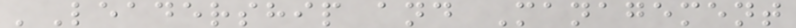'Leadership and Management
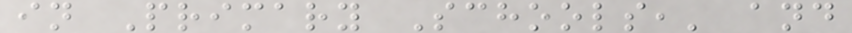in Primary Schools,' and
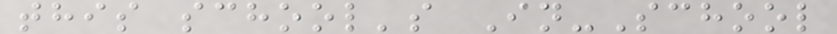this school's In-School
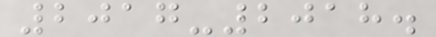2017-2018.
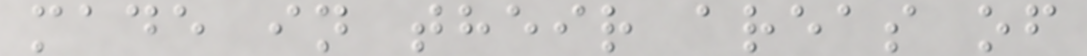made in their areas of
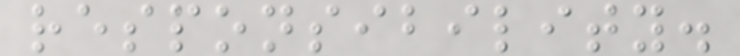responsibility.
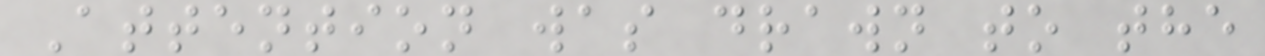Attention was drawn to the
